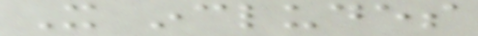It includes
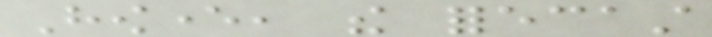However, the forecast
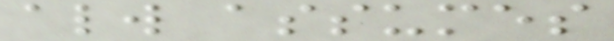always assumes
